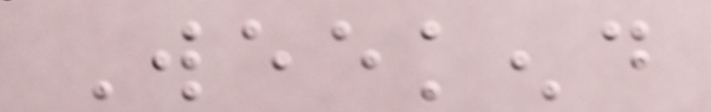Weekend
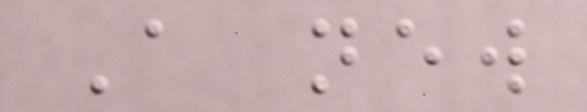A new
